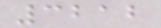3212
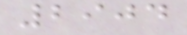2904
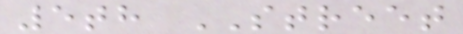5th STREET
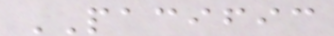PACIFIC
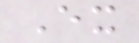Ex
